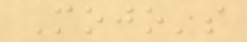Mojo's
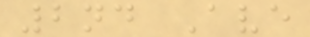2nd Ave
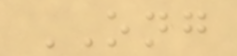ONG
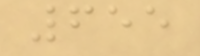655
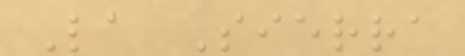La Sierra
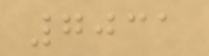7031
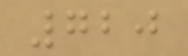720
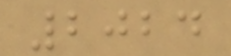2024
